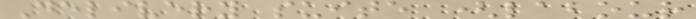Delivery suite (labour
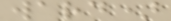ward)
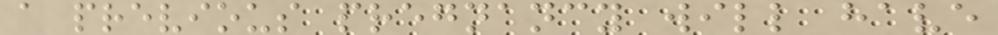a previous pregnancy will have
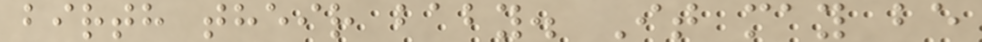birth their baby. It may be
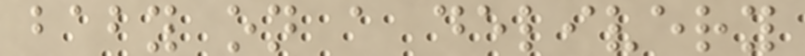baby on a delivery
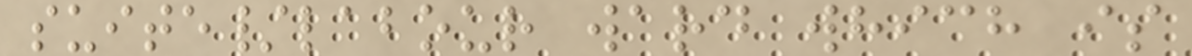suite/labour ward which is
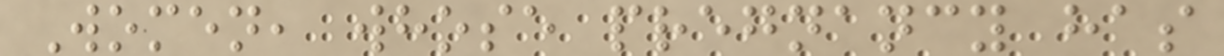Women, whose pregnancy has
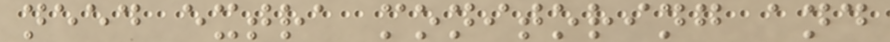need extra monitoring and
